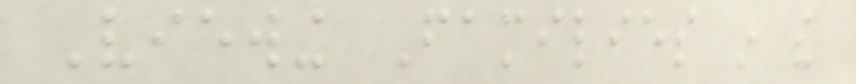Viewing Families in the
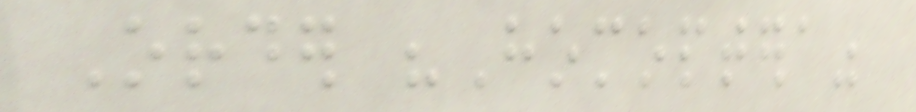Order "Homoptera"
